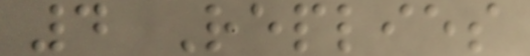4 Replies
